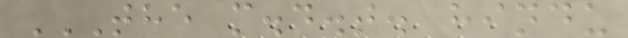THE M.D.T. HINDU
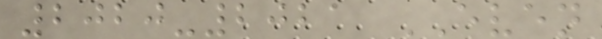2020-2021 EVEN
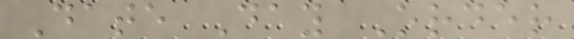Date Day Order
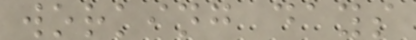working days
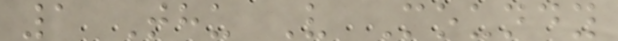1 Thu V Moundy
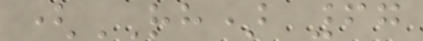(RH) 67
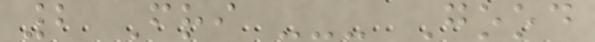2 Fri --- Good
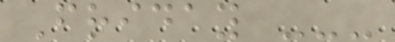Friday ---
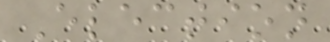Election
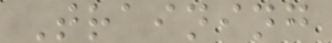Training
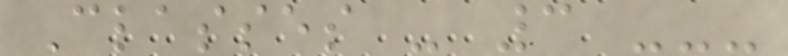Classes - 3 ---
